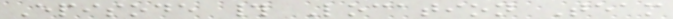Episode # Location Team
